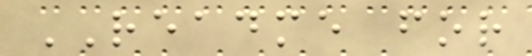README for
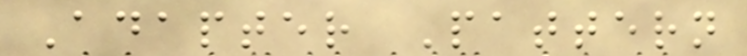Adapter Pattern
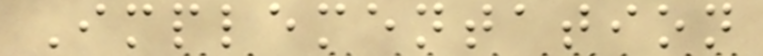Implementation
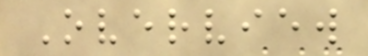Overview
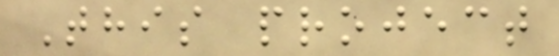This project
